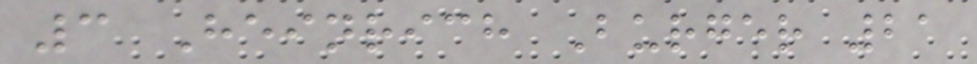3 Heinrich Burger 21
